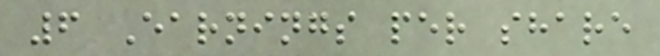6 Earnings per share
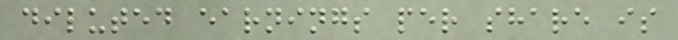diluted earnings per share is
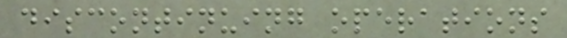discontinuing operations
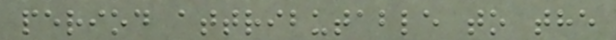period attributable to the
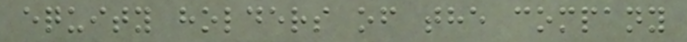equity holders of the company
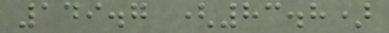149.7 (83.8)
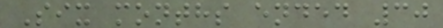Six months ended 30
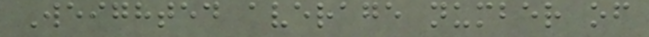Weighted average number of
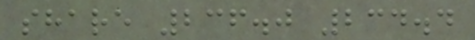share 236.0 234.4
